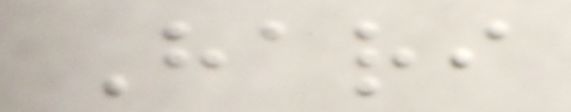Hari
